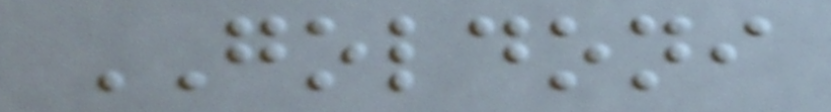GOLDONI
